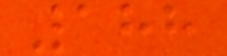188
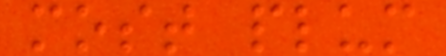most plum
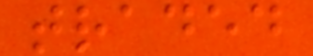traded
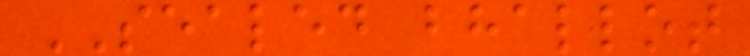SEALED bhallot
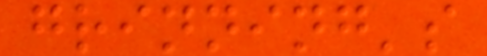grinning's
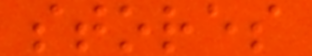stores
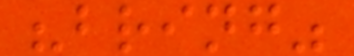"bring"
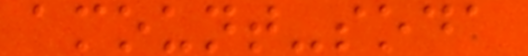amount-soda
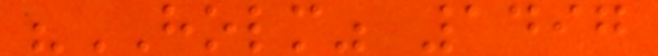"HOLM" 1497
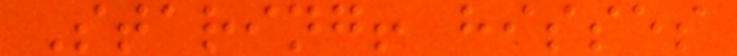Staring! hisses
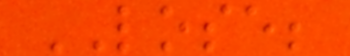LOSE;
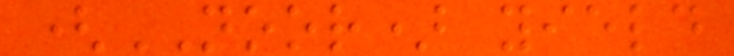(NOOR) yield
